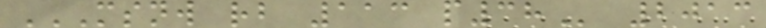MSNW RB 113 P38 2013
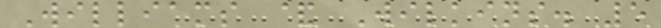Williams & Wilkins. 5
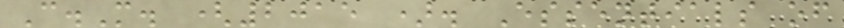C.M. (2015 ). Essentials of
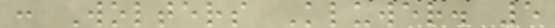: Wolters Kluwer. 5
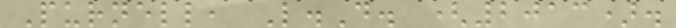Purnell, L.D. (2013).
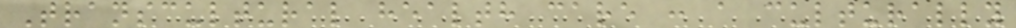Transcultural health care : a culturally
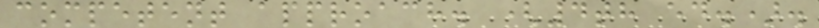competent approach. (4th ed.).
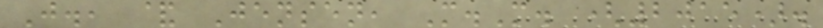J., & Jensen, M.M. (2015).
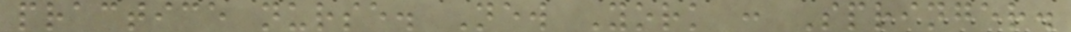practice nurse. New York : Springer.
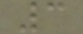3
